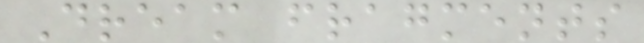Dream fragments
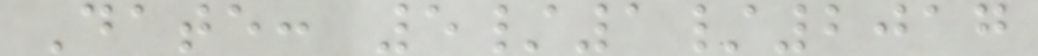Date: 5/1/2017
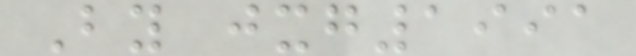By jxg1991
